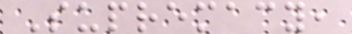Supremacy,
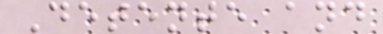Detente and
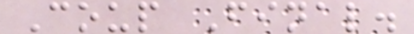Coup Final.
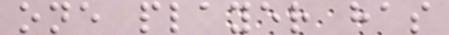one player has
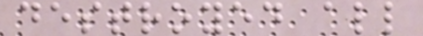destroyed all
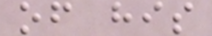of his
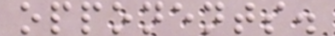opponents.
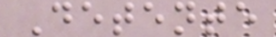Detente
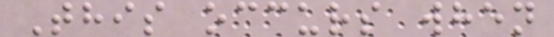This occurs when
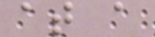at a
